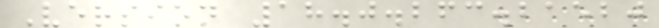Version 18.0.263.21520
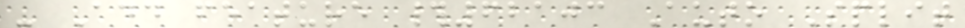- Add feature #62103 Auto Split
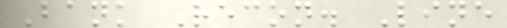Bank Recon. Line
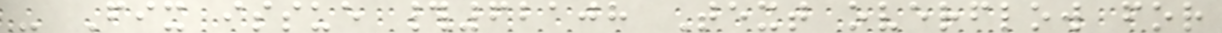- Fix issue #62108 Text overflow for
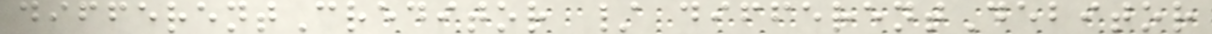differentCreditor / differentDebitor
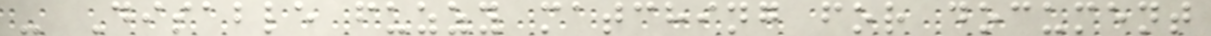- Disable fuzzy matching for document
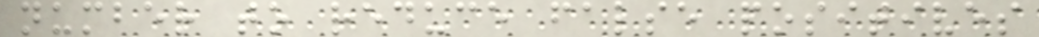number to reduce false positives
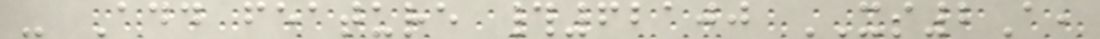- Add feature #62100 XS2A,
